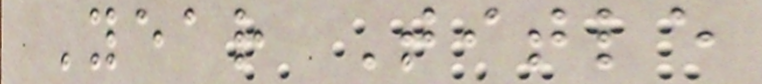Year Title
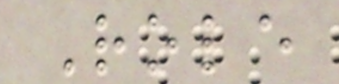Role
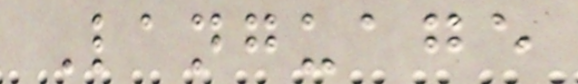Language
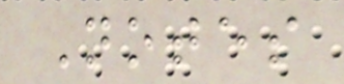Notes
